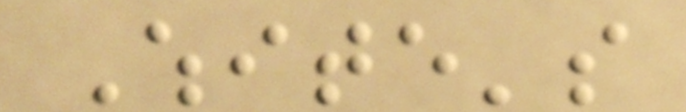White's
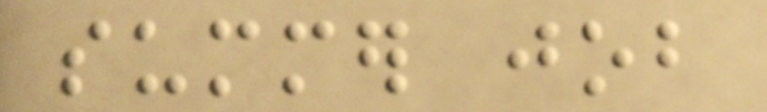summer job
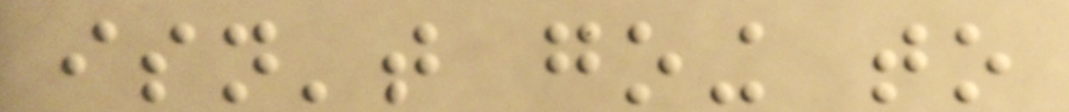isn't going to
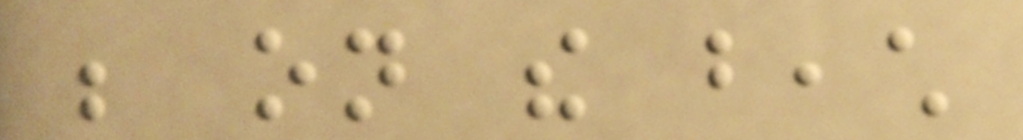be on the beach
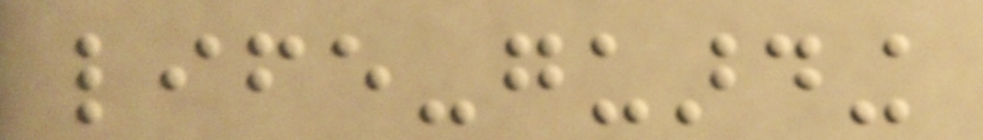life-guarding
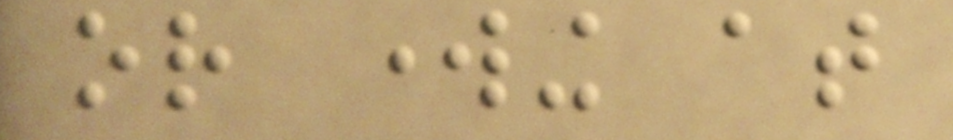or working at
